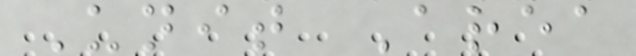Unit Area
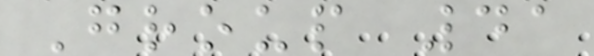Group 41
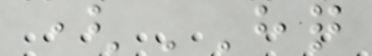(HQ
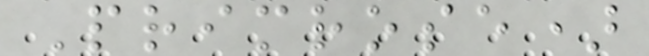Primrose)
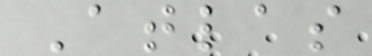Atlas
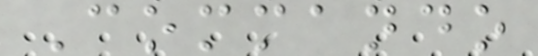Commando
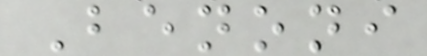Benoni
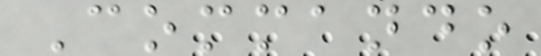Commando
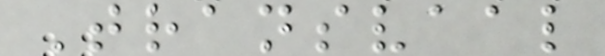Transvaal
